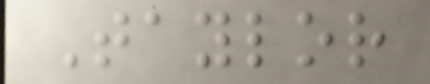Taylor
